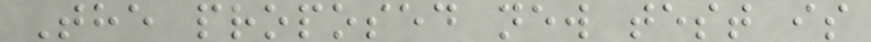The proposed new test is
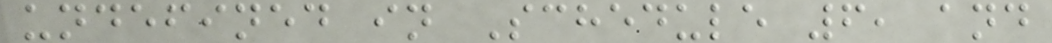undefined in Schedule 6, and
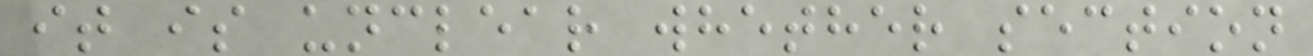it is unclear whether section
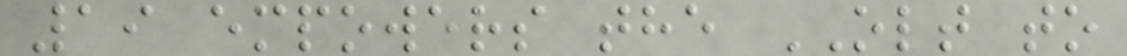19 empowers the OLT to
